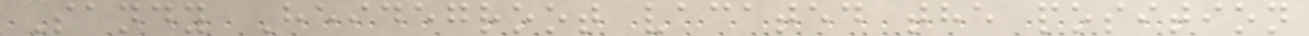Sandy Heidegroot vacated the position
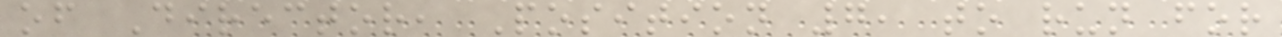of Director, Position 7, to run for
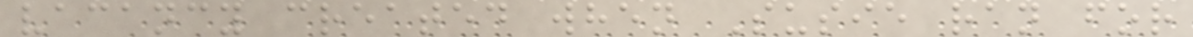vacancy created when Susie ran for
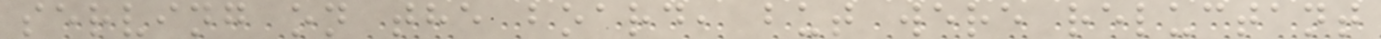serving on the board, but were reluctant
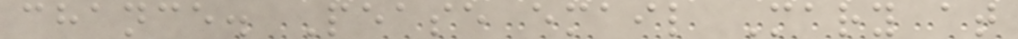chance. Pease email Mary at
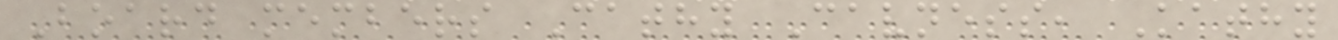Board members Cathy Cavness, Kathy
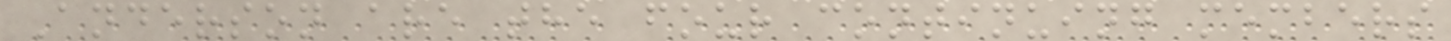Anderson are the four continuing members
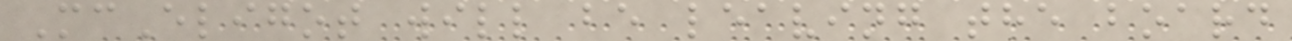McEligot will be leaving the board
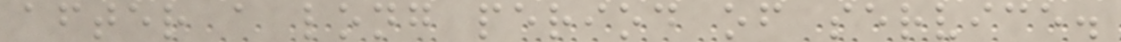after a long period of service.
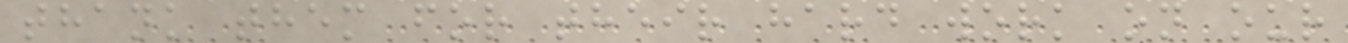thank them for their hard work on our
